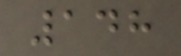148
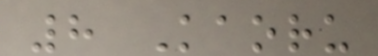8 Kaoru
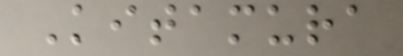Kitamura
